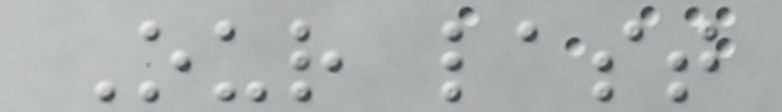Our last
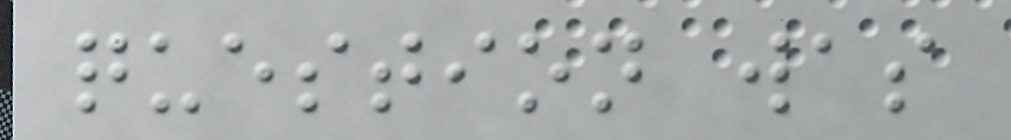question was
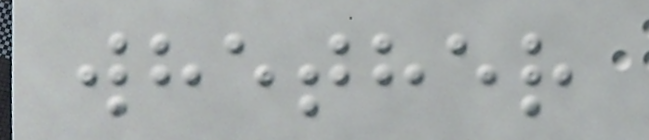whether
